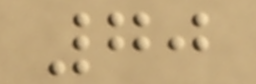70
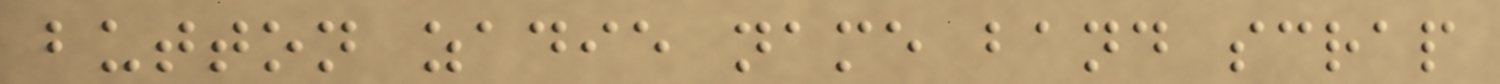button zadie name band scrap
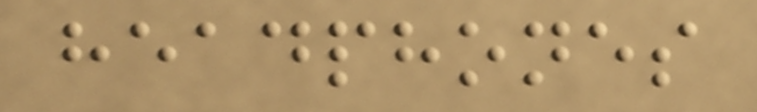headphones
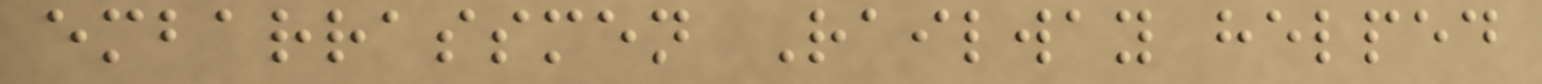embarrassmen Railway helped
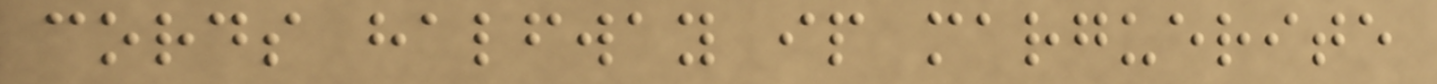cords halfway ip marguerite
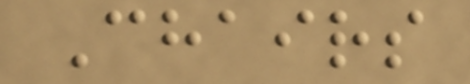Chairs
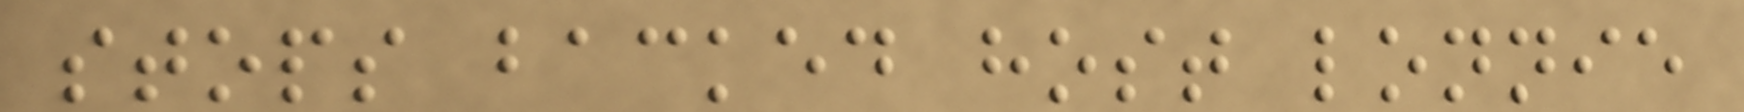stops backed host lonnie
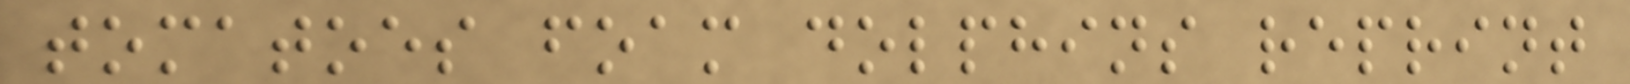tomatoes foam dolphins reprint
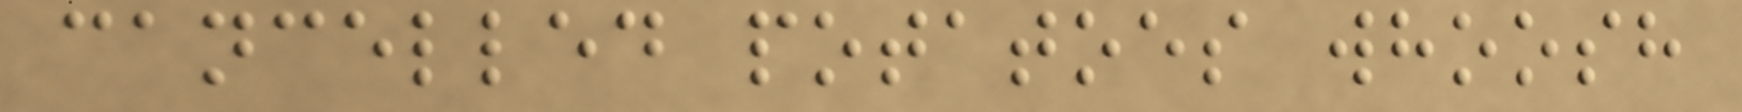cancelled potatoes whoosh
